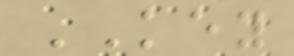KEY
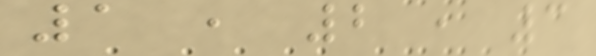1 , 2 , 3
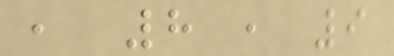, 8 , 9
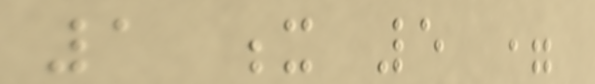1 x 5 =
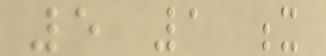5 1 x
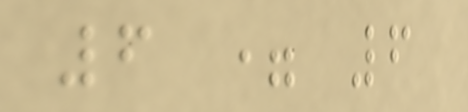6 = 6
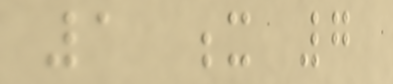1 x 7
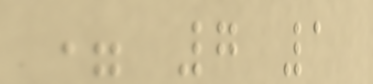= 7 1
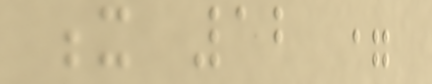x 12 =
